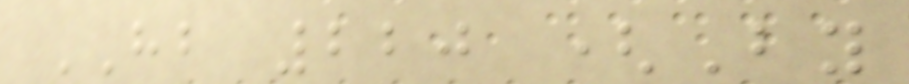HB 220 (By
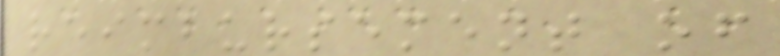reimbursement of
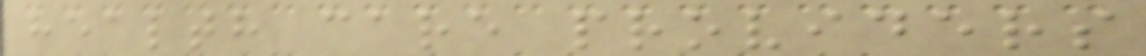health care providers
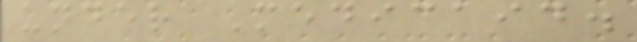under Medicaid.
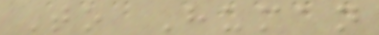To Human
